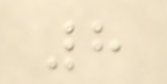8
